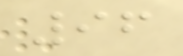96
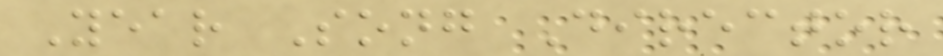Year Song Director
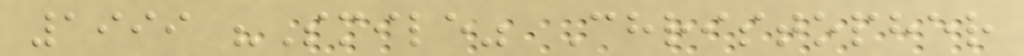1999 "Smile" Christopher
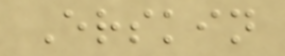Erskin
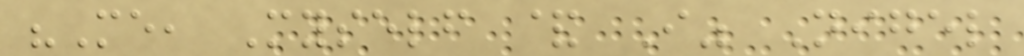"Me, Myself & I" Nigel
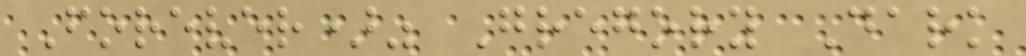Forever)" Gregory Dark
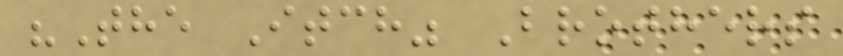"The Itch" Brothers
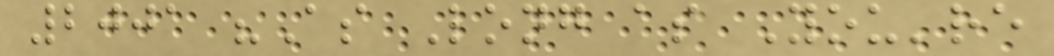2001 "As Long as You're
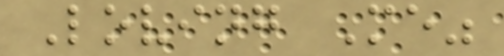Loving Me"
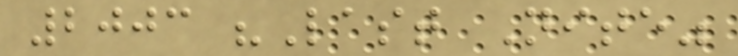2003 "Last Nite"
